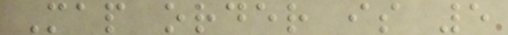Map order is 5
